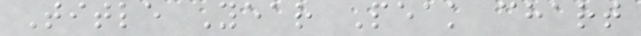Title Year Peak chart
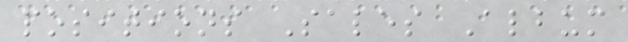positions Sales Album
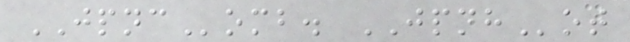JPNComb. JPNHot
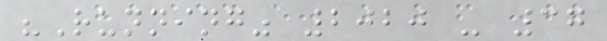"Running" 2020 - 37
